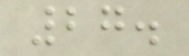27.
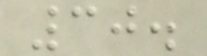30.
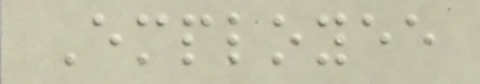Employee
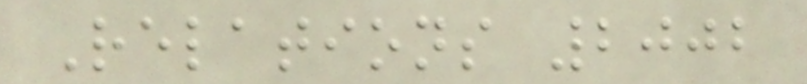Relations 2002
